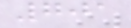701
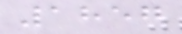1857
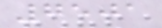7501
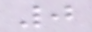0
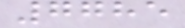7785
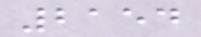2154
